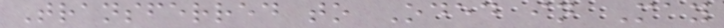Transferred to Oded in May
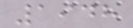1948
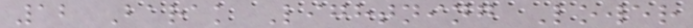12 Barak Lightning Lower
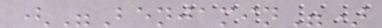("Benjamin")
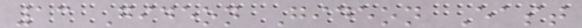13 Gideon Gideon East
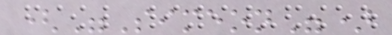("Simeon")
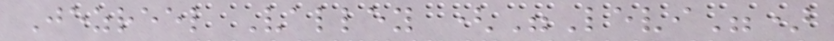Jezreel Valley ("Levi")
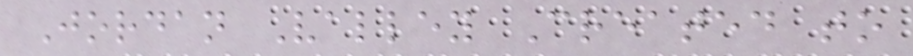Jordan Valley Created to
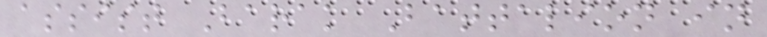assist Barak Battalion in
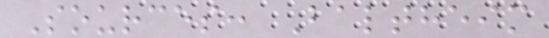Sources: Baltheim
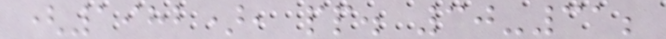(1982), pp. 30-31;
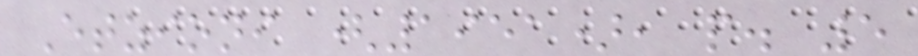Etzioni (1951), p. 5
